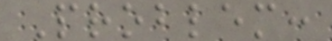Problem:
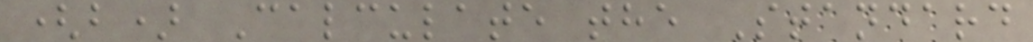(b) Calculate the Standard
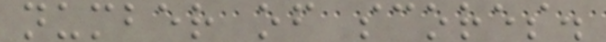number of scores.
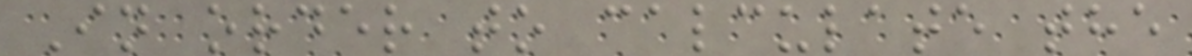In order to calculate the
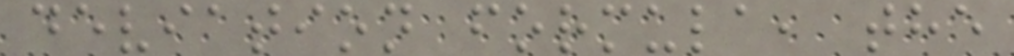deviation formula, the
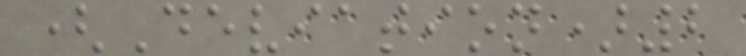(Deviation)2
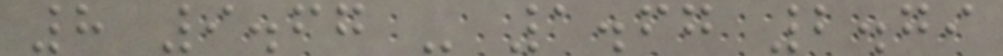8 9.67 - 1.67 2.79
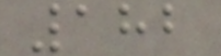182
